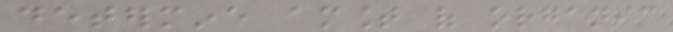determine amount of organic
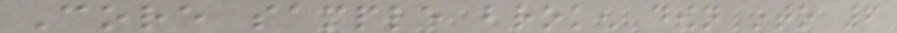Core sample broken down into 6
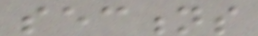sections
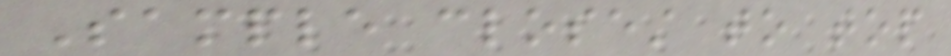Sample closest to top
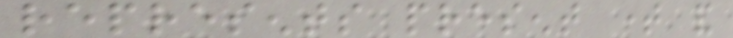represents present time and
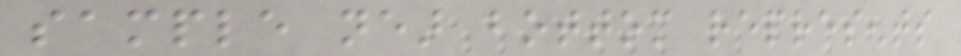sample near bottom represents
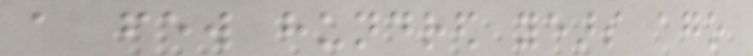a few hundred years ago
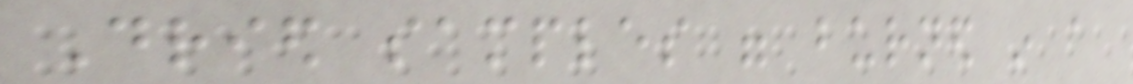Dried samples were burned in a
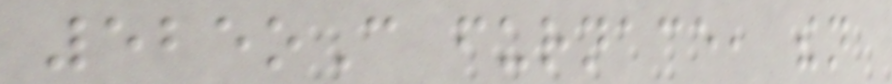525oC furnace, then
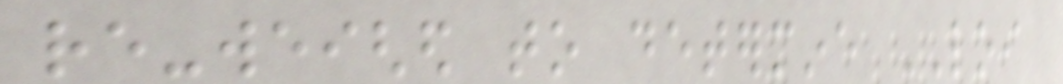re-weighed to determine LOI
